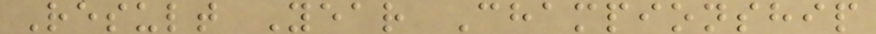Result Year Championship
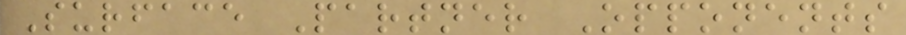Surface Partner Opponents
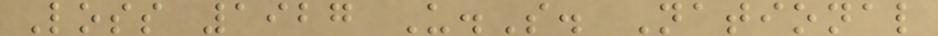Loss 1927 U.S. National
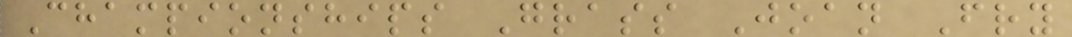Championships Grass Joan Fry
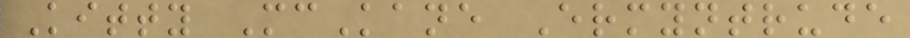Kitty McKane Ermyntrude
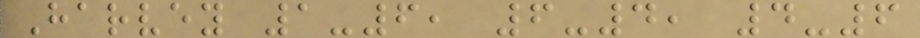Harvey 1-6, 6-4, 4-6
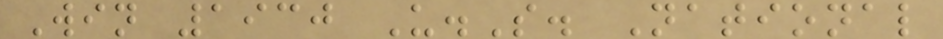Win 1930 U.S. National
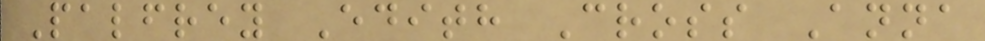Palfrey Edith Cross Anna
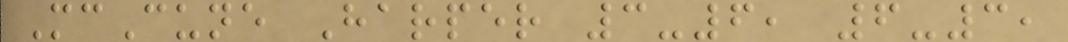McCune Harper 3-6, 6-3,
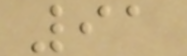91
